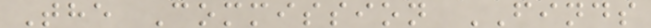The Commission FINDS
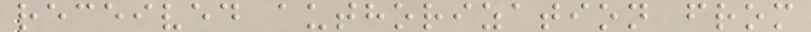received authorization from
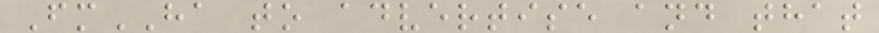FmHA to advertise and that
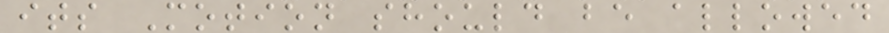its Motion should be allowed
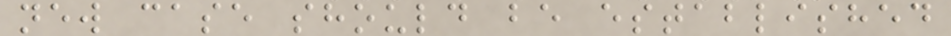new case should be established
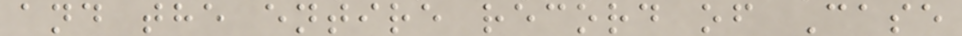and the entire record of Case
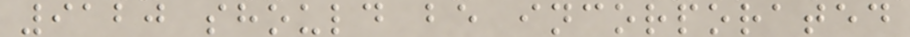9120 should be incorporated
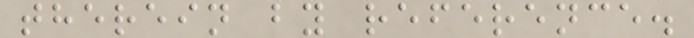therein by reference.
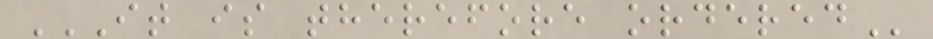IT IS THEREFORE ORDERED
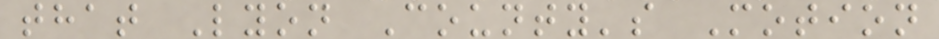that Lyon County's Motion
